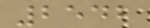2542
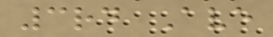3rd Ave
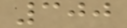300
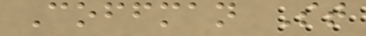Coffman St
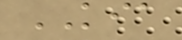KIA
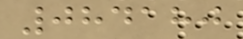084180
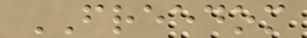FREEDOM
